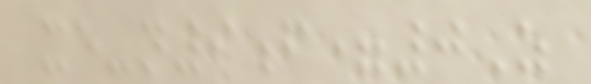xe-n9f=0Z
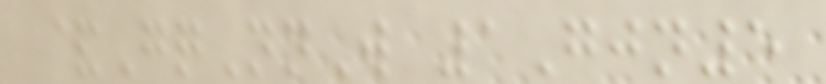&GqNnW 1Gjn5
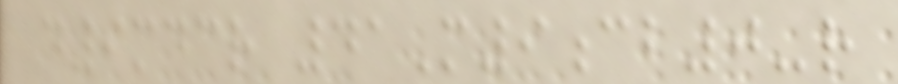d9mdcr 41M9cb0-r
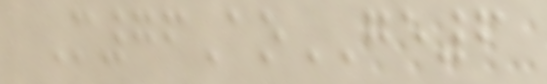M76AoGE6
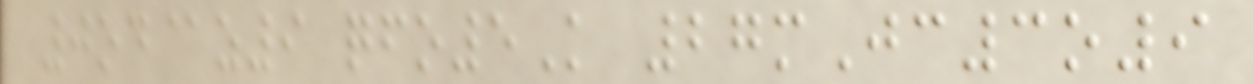0od@z9 qfo5K 27mJc3o9
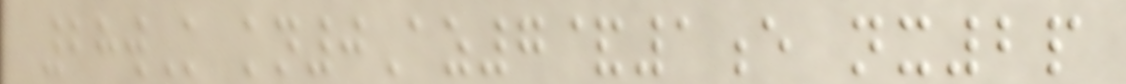28wK kn0Az7&1e nx2p
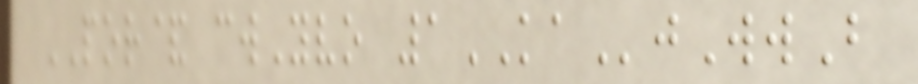POR& cwYvo 1KAjWwB
